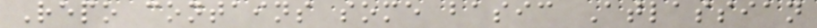Repo contains some basic Atlassian
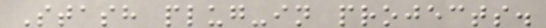Stash plug-in projects.
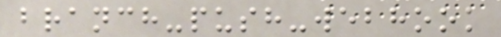branch-push-webhook
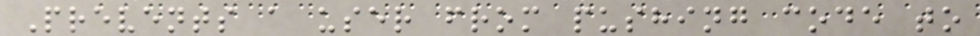Prevents a user from pushing code to
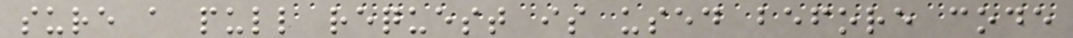sure a pull request is used before code
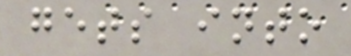gets into
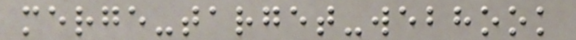merge-target-webhook
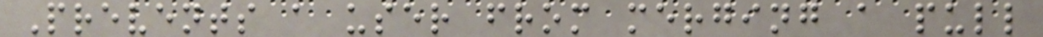Prevents a user from merging a pull
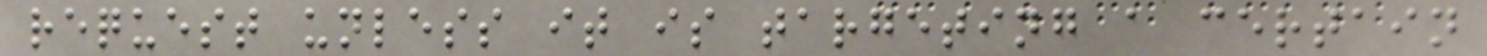request unless it is targeting a certain
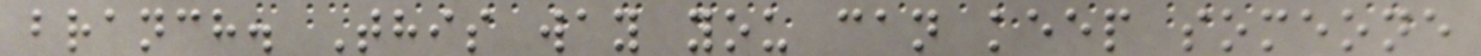branch. This way you can keep someone
